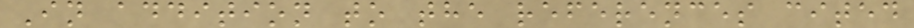In addition to the references cited
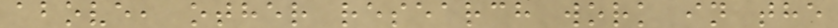above, other research work in the
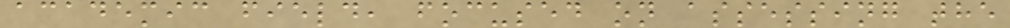academic field, focused on assessing the
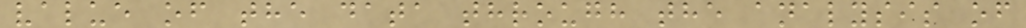value of the data through the analysis of
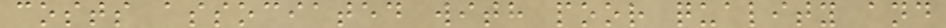costs associated with poor quality and
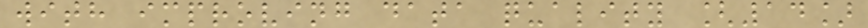with improving data quality [14]
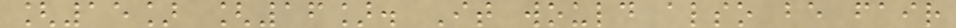[15] [16]. It would also be fair
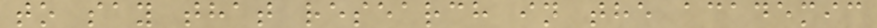to say that research in the academic
